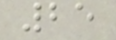25
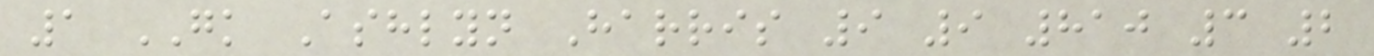1 GK Ashlyn Harris 9 9 810 3 2
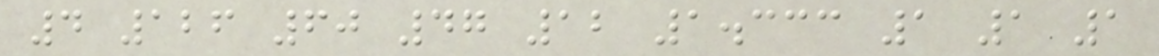4 126 60 47 12 1.333 1 1 1
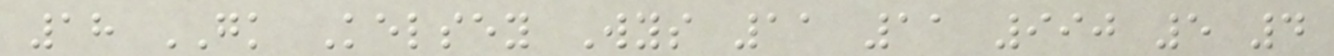18 GK Kelsey Wys 11 11 990 5 4
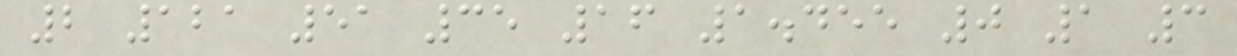2 121 51 35 16 1.455 0 1 3
